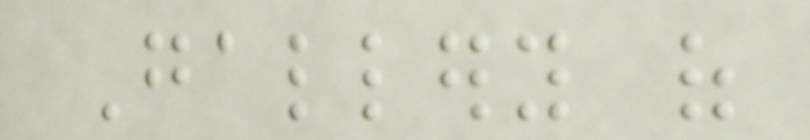Gallery of
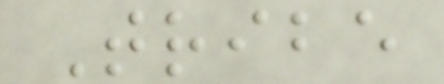Tribe
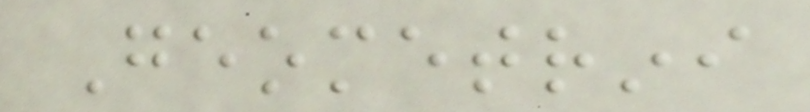Geometrini
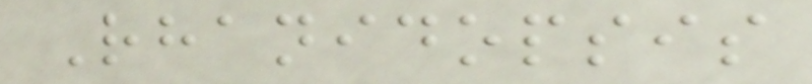Rhanidopsis
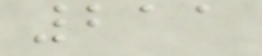211
